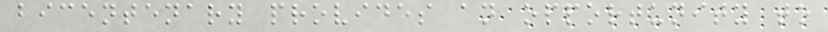bicentenary provides an opportunity to
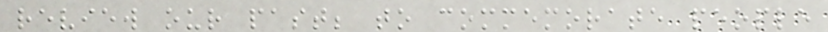review our past; to commemorate people
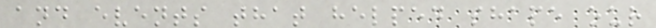and events that helped shape our
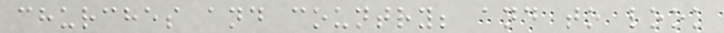churches and country; and to look
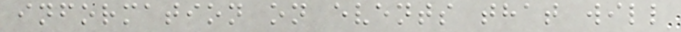information on events that will
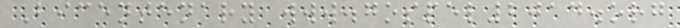Bicentenary www.gospel2014.org
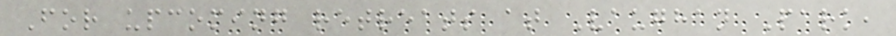For upcoming retreats at Vaughan Park,
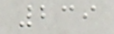239
